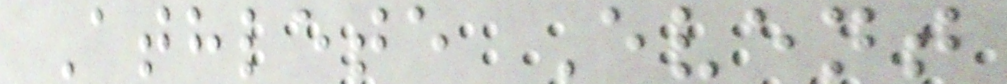Athlete Event
